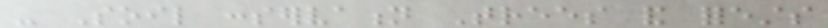- Soil conservation Trees and forests
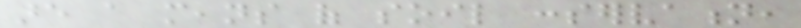are a means of soil conservation,
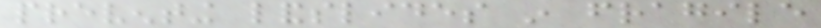preventing landslides in fragile
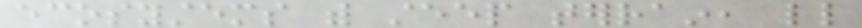ecosystems with steep terrain, little
